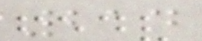214
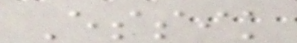Essik
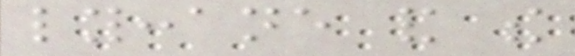lyccane and the
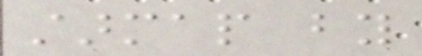starmap by
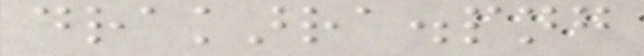drakarra.png
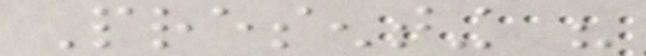Presenting his
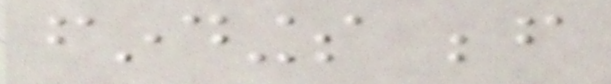findings before
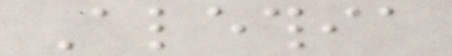Alethia
